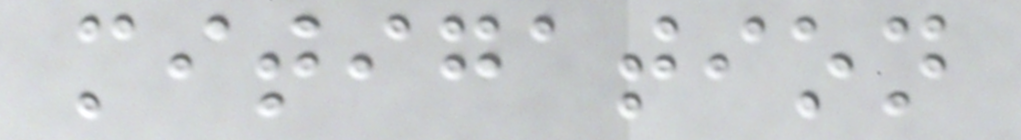mitigation
